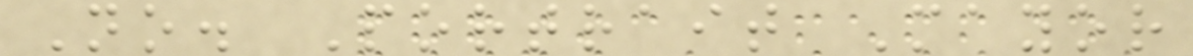No. Portrait Mayor
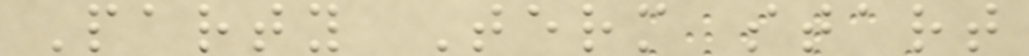Party Term start
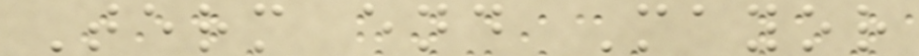Term end Mayor
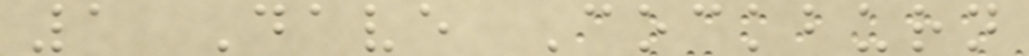1 Dave Cockburn
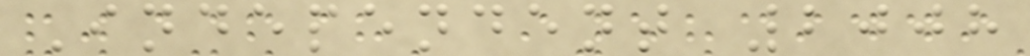Independent 2008
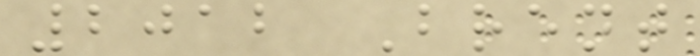2012 Brent
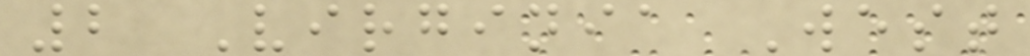2 Virginia West
